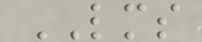LMS
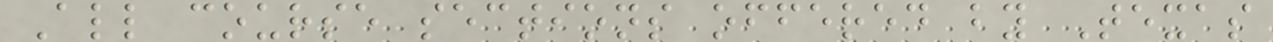All course sections offered by Texas
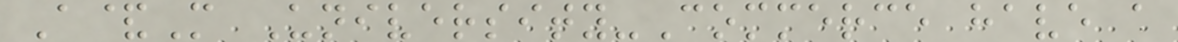A&M University-Commerce have a
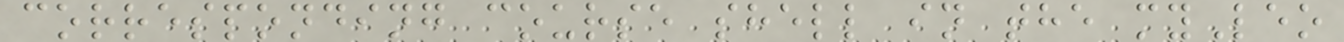corresponding course shell in the myLeo
